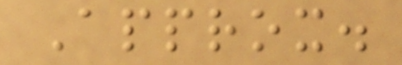Approx.
